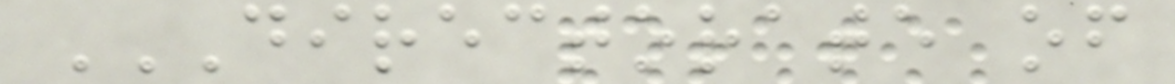DIRECTORATE OF
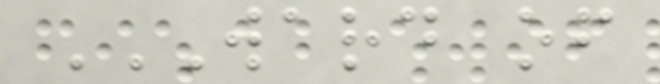WARD OF
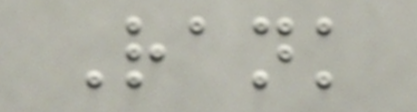Rank
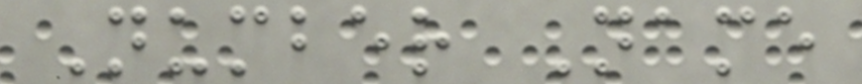Number Name
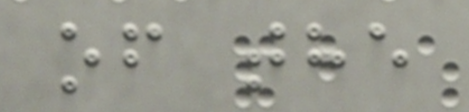of the
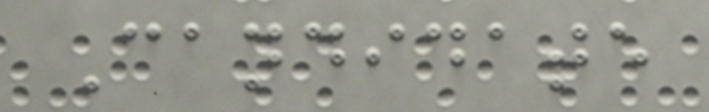Candidate
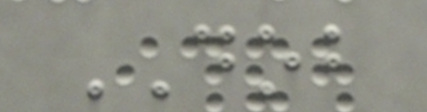DOB
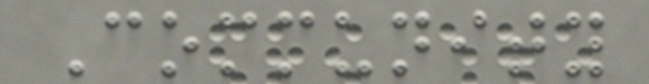Community
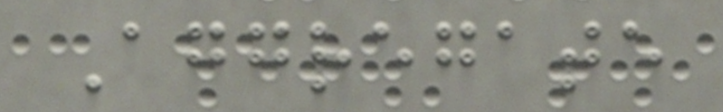Aggregate
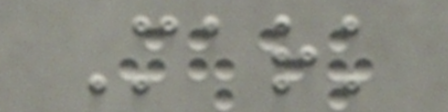Mark
